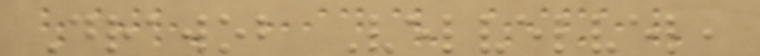Drawob Velvelvel,
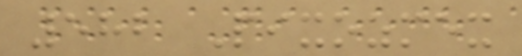582 Pixozmex
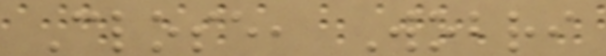Close, Wobri
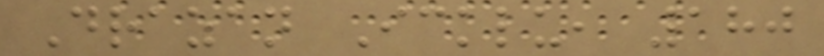Drazan Icklu, 180
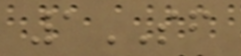1SF
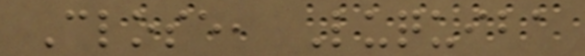Close, Luquiba
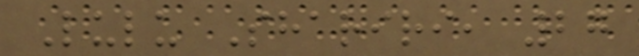Lulu Shariri, 27
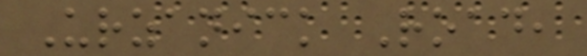Urzanick Road,
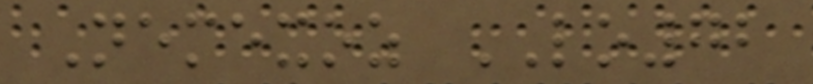Nemexoz LO72
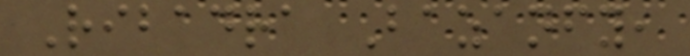Ribadra Bazanfy,
